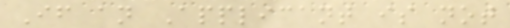If an Applicant is not
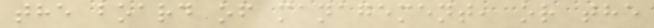the board of management, or the
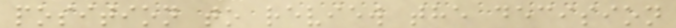position to review the decision
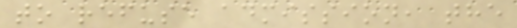to refuse admission, the
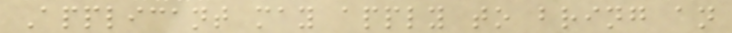Applicant may apply to bring an
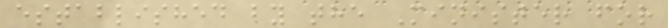established by the Minister for
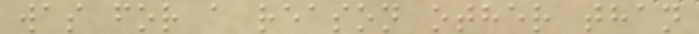was for a reason other than
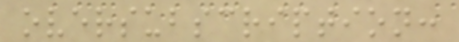oversubscription:
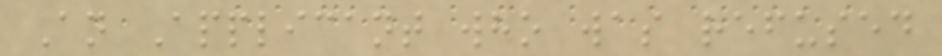An Applicant who was refused
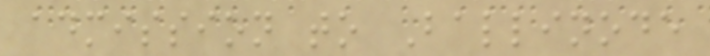admission to Ballinode
